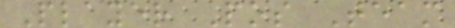Player Pos Team
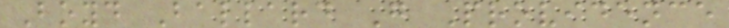Boyd Ballard G Providence
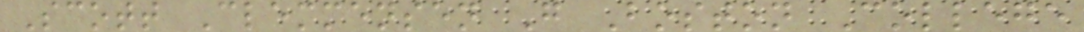Scott Clemmensen G Boston College
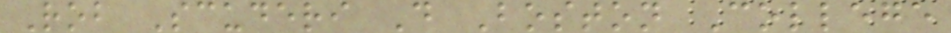Rob Scuderi D Boston College
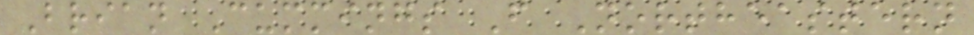Brian Cummings F Northeastern
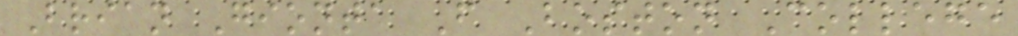Brian Gionta F Boston College
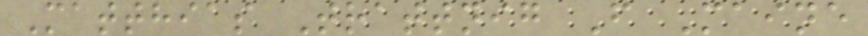Matthias Trattnig F Maine
